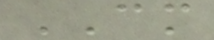CM
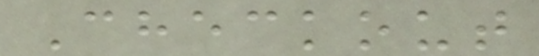Checkout
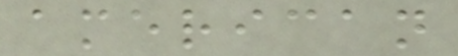american
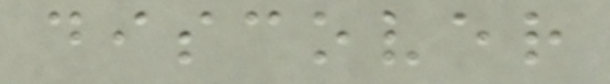discover
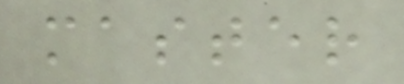master
